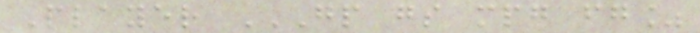Player GP GS MPG FG%
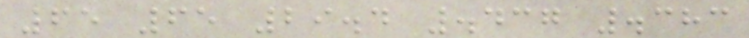65 65 29.4 .437 .383
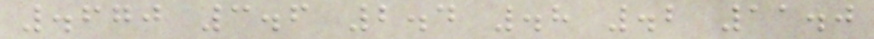.670 3.6 2.4 .8 .2 11.0
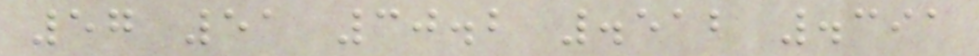57 51 30.2 .512 .391
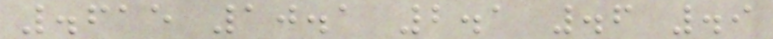.615 10.1 2.1 .6 .9
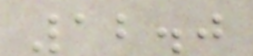12.0
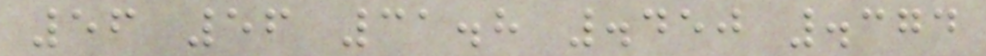56 56 31.8 .450 .374
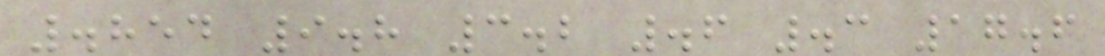.854 9.8 3.2 .6 .3 17.6
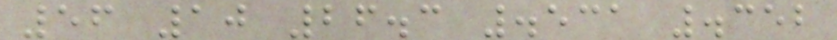56 10 26.3 .531 .352
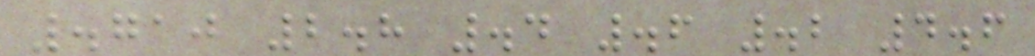.710 2.8 .4 .6 .2 4.6
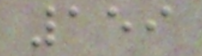159
